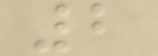2
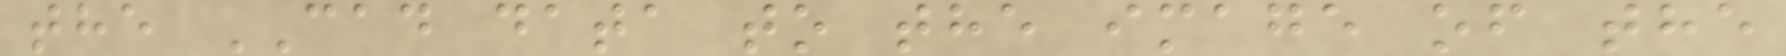the CAD data to the image of the
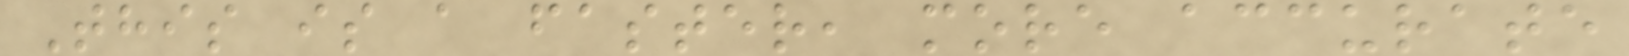This is a faster, more accurate
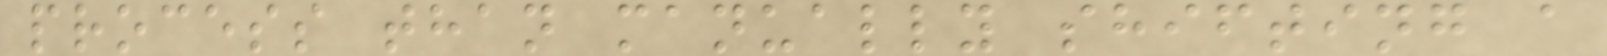process than manually shifting a
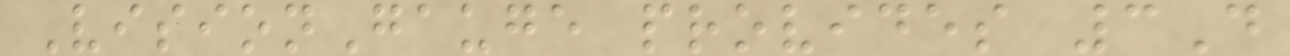VisionGauge provides 3D
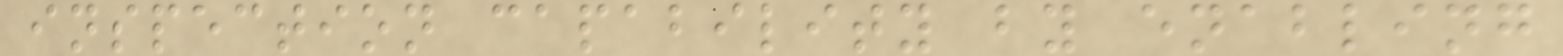inspection capability by enabling
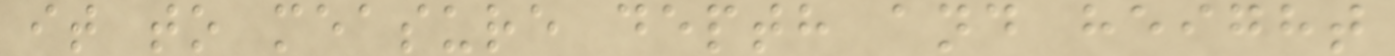it to measure depth and height
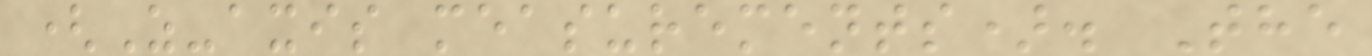(Z-axis measurements). The
